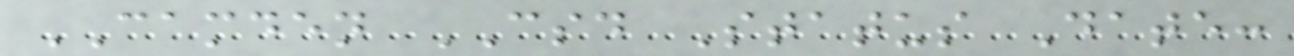CAMDEN CSD Status Date:
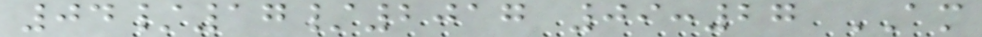04/17/2017 09:27 AM
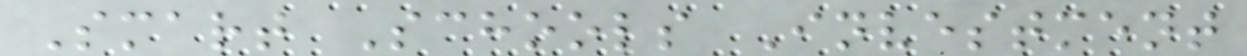Smart Schools Investment
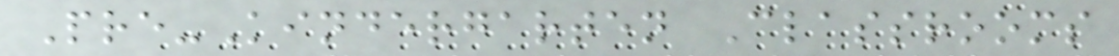Pre-Kindergarten Classrooms
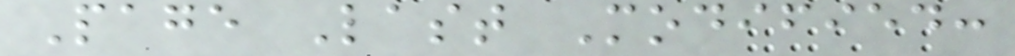Page Last Modified:
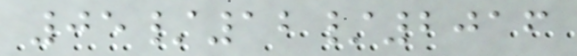05/12/2016
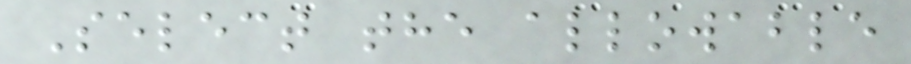Select the allowable
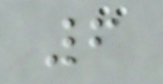6
